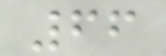66
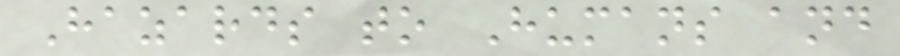Hazards to Humans and
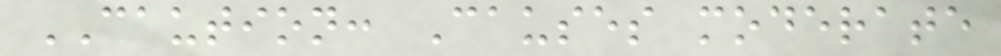CAUTION: Causes moderate
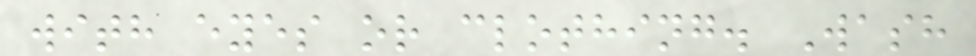with eyes or clothing. Wash
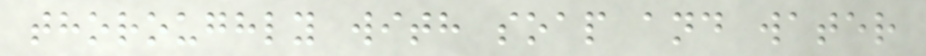thoroughly with soap and water
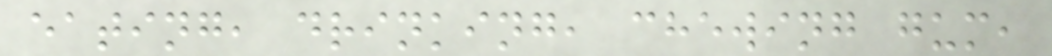eating, drinking, chewing gum,
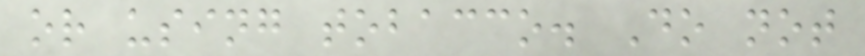or using tobacco. Do not
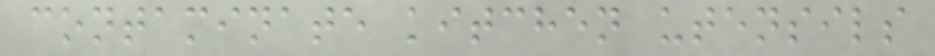contaminate kitchen utensils
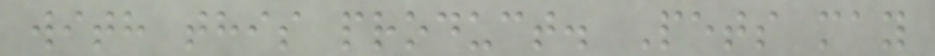with this product. Pets may
